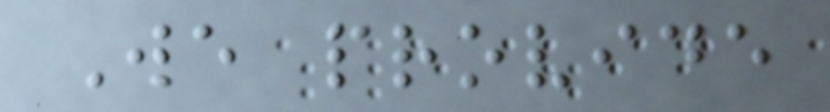We provide
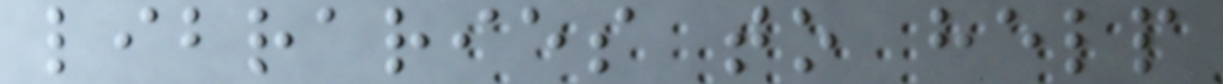libraries to help
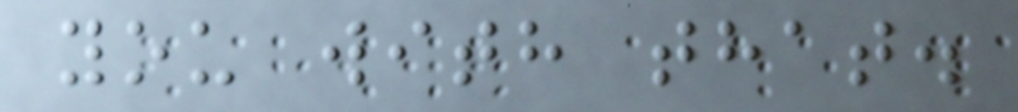you with that.
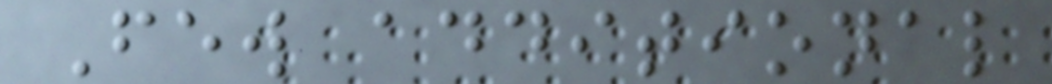Few additional
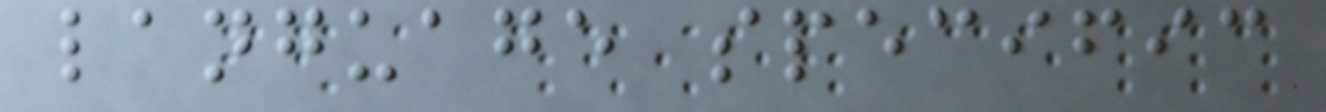language specific
